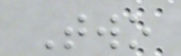Two
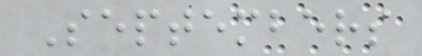Septembers
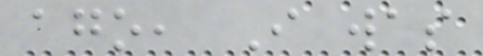ago, I was
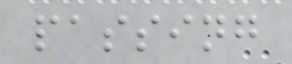passing
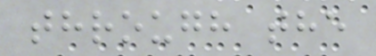through the
